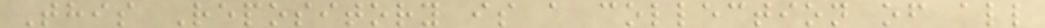This Repository is a collection of all
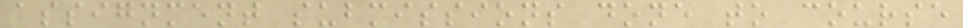assignment submissions done to course
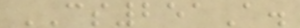CS251A.
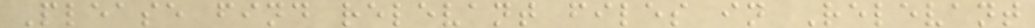Please find relevant files in Relevant
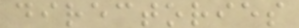directories
